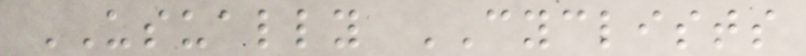USUALLY CYCLISTS
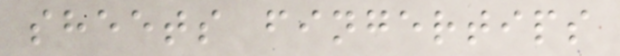sheets fingertips
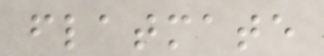flatmate
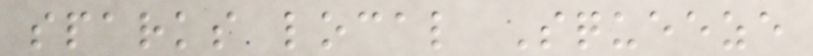sparks local Squeeze
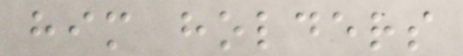him holders
